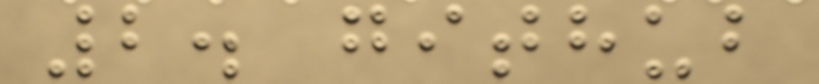2. github
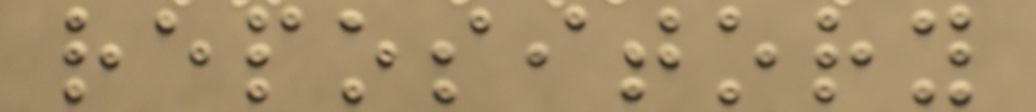repository
